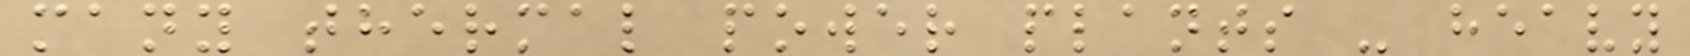many thermal power plants - heavy
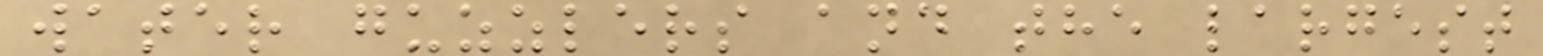water guzzlers and the largest
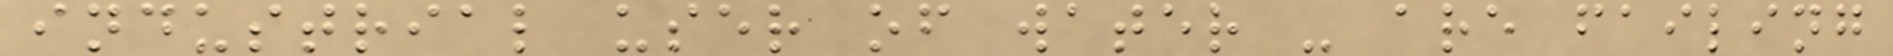industrial user of water - are failing
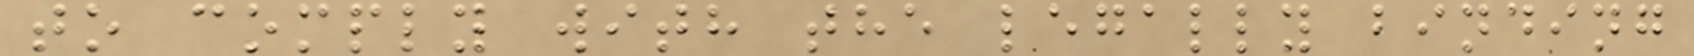to comply with the legally binding
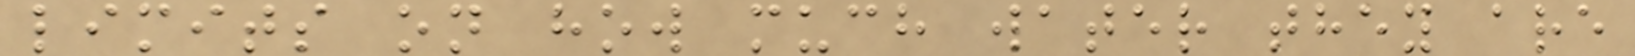limits on how much water they are
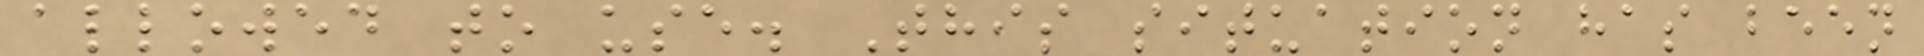allowed to use. This situation has been
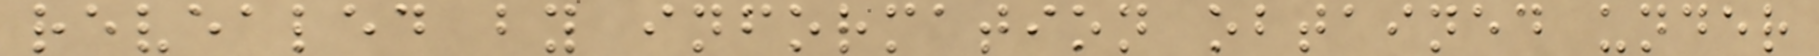revealed by information obtained under
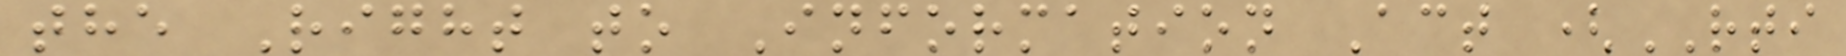the Right to Information Act (RTI
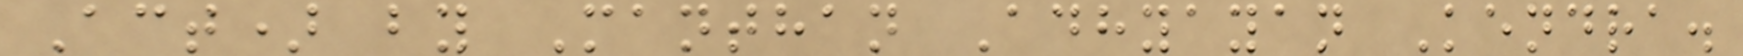Act) by Manthan Adhyayan Kendra.
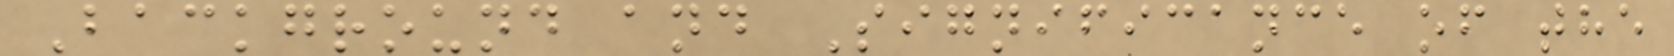Background and Significance of the
